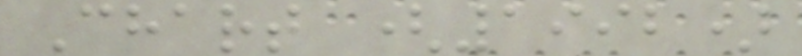Chart (1992)
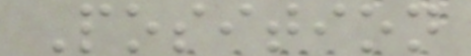Position
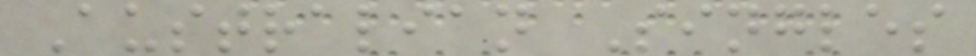Australian Singles
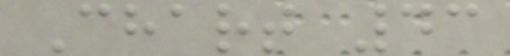Chart 43
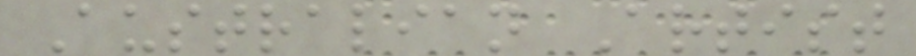Australian Artist
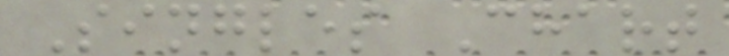Singles Chart
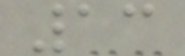13
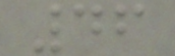46
